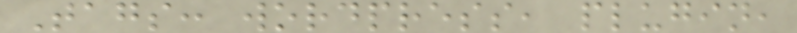Tags: wordpress, plugin,
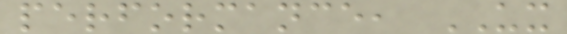performance, UX
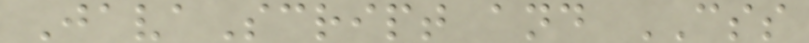JavaScript and CSS
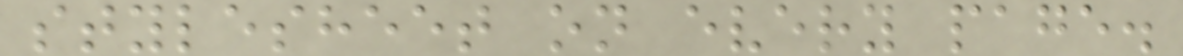stylesheet on every page.
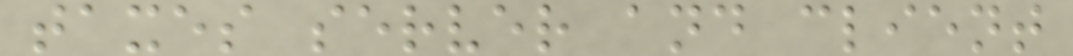taxes server and client
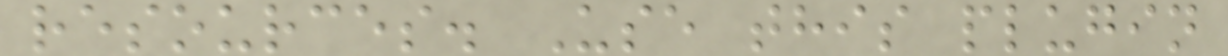resources. Use this plugin
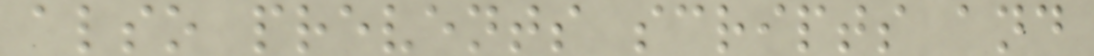also prevents scripts and
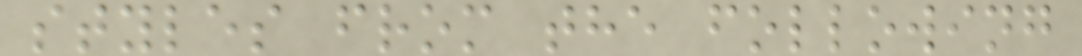styles from the following
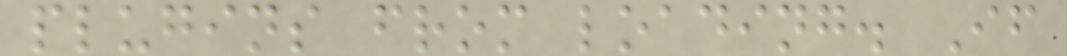plugins from loading. If
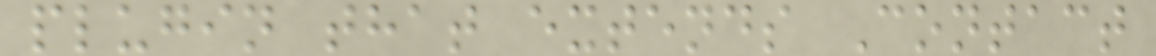plugin that extends Contact
